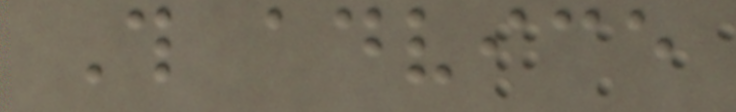This advice
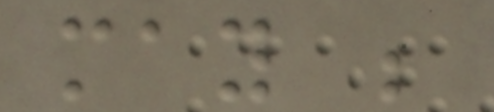may be
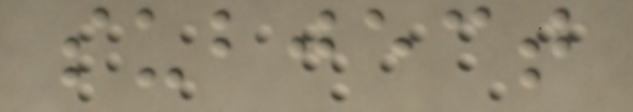subject
